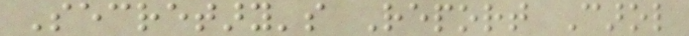Secretary's Report Carol
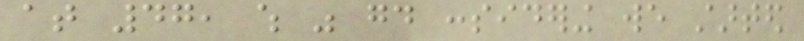at 47, which was good considering we started
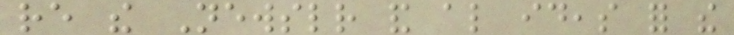re the Newsletter and also ideas for the
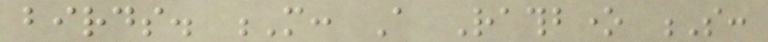birds. M: A Rathbone S:
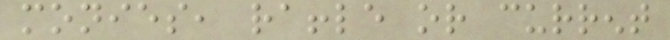monies, raffle or current
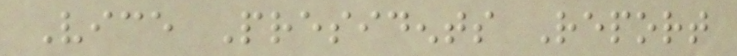Vice Presidents Report
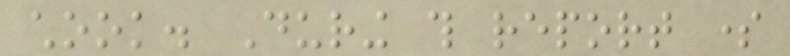chook. During this report some
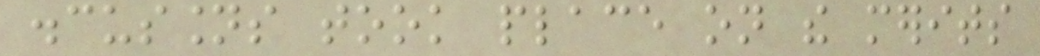discussions took place on the merits
